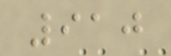910
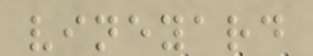vineyard
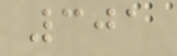301
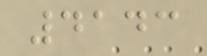4143
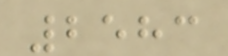2583
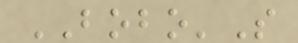BOBO'S
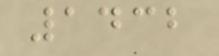1432
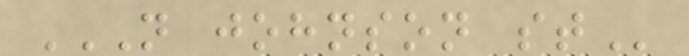N JOHNSON ST
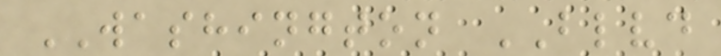WASHINGTON BLVD
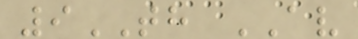9TH AV
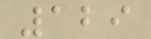129
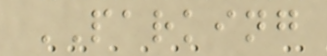PARKING
